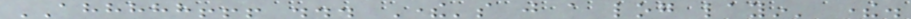AHHHHH!!! ... There's just a log layin' there.
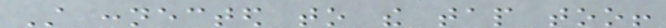Still connected to the tap too!
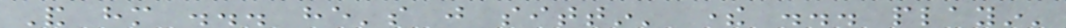And him ... he's just sittin' there ... playin'
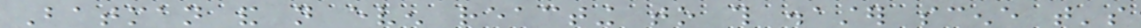Batman and not even reacting to this disaster scene that's
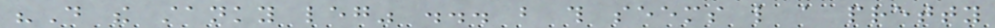"Do the stanky leg" ... but this seems like a pretty
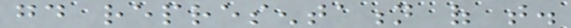good representation of that.
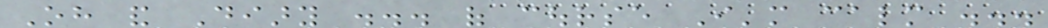Oh and Diary ... of course I'm calm ...
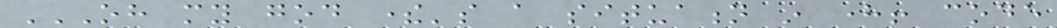OH MY GOD THERE'S A SITUATION IN HERE! CODE
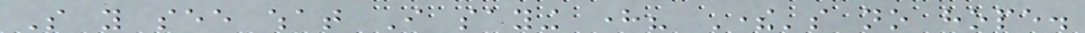So you see what I saying here? There's no hope.
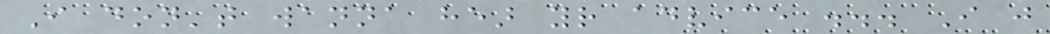I don't wanna hear your advice ... I just
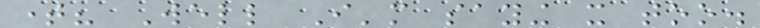time? Well I'm saying it too.
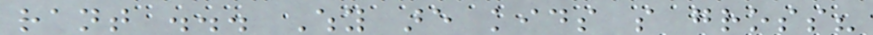rant ... Why are kids so gross?
